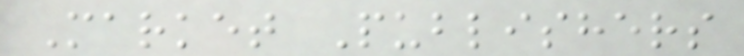Market Publishers
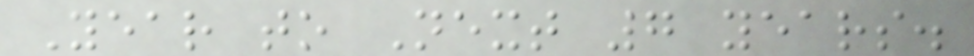Year to Next 7 years.
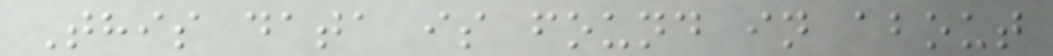This data is found in about
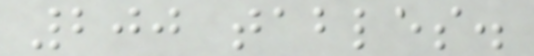200 tables.
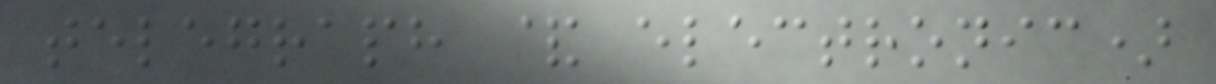telegraph & electronic)
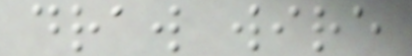draw wire
